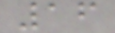16
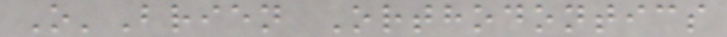O'Brien Orthodontics
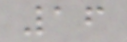16
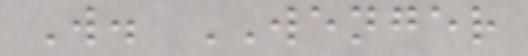W. WENGER
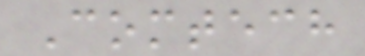Comtech
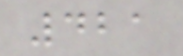421
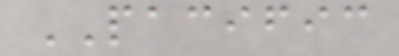PACIFIC
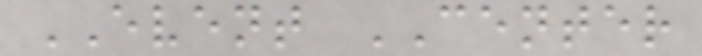EVENT CENTER
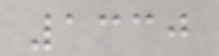1330
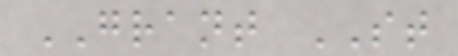GRANT ST
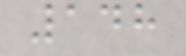148
